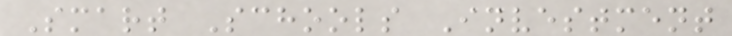Smart Schools Investment
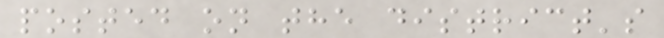posted on the district's
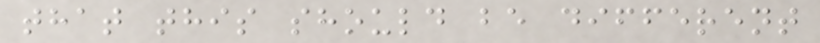that this should be different
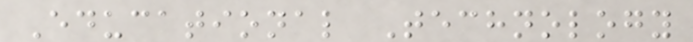Educational Technology
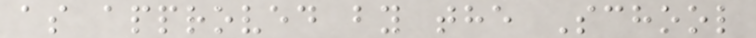as approved by the School
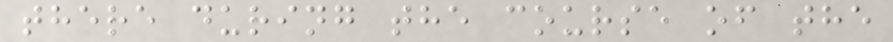there during the course of the
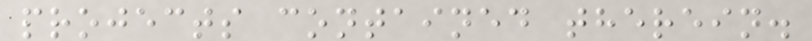projects contained therein.
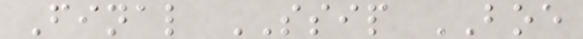Final SSIP BOE
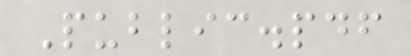Public.pdf
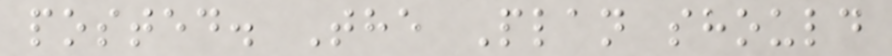posted. The Plan should
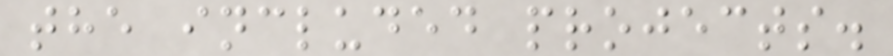the included projects.
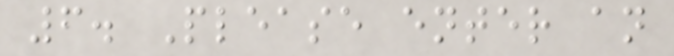6. Please enter an
